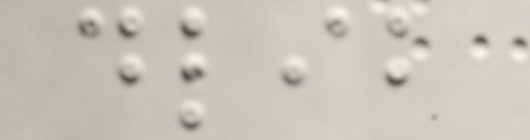dlib
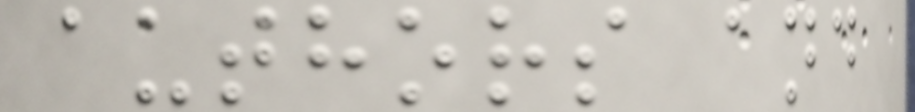authors and
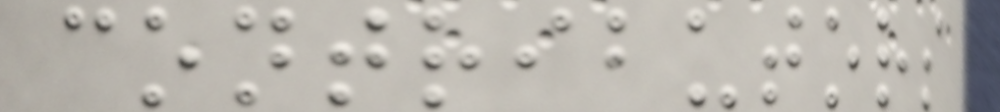contributors
